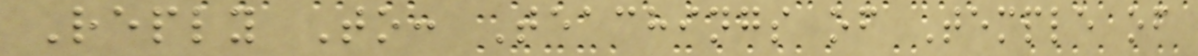Reply To: Teachings of Temple of
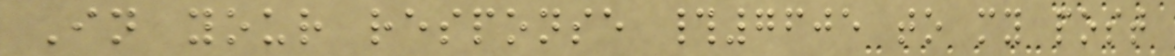In your response #7605 to my post
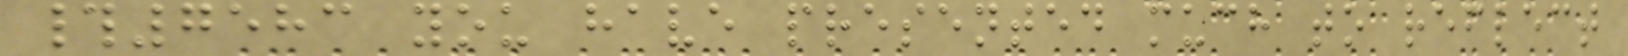#7583 you have presented much to reflect
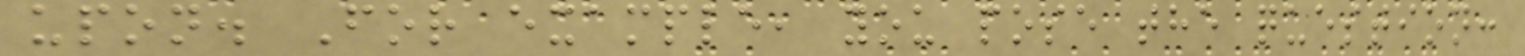upon. For example, you pose the question:
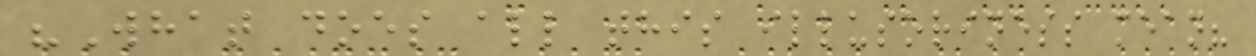"What does all this illusoriness mean?
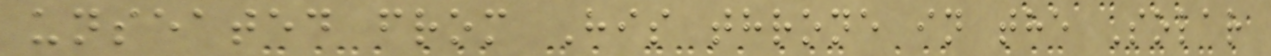unseated from His throne in the Solar
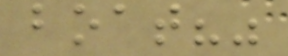boat?"
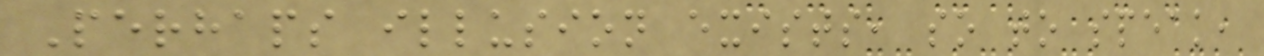Perhaps illusion exists, so to speak,
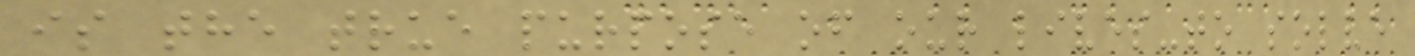is the true purpose of our lives-to solve
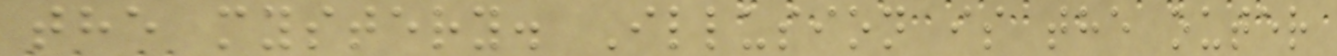the mystery. Illusion is the outer
